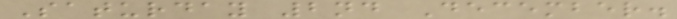Saturday 2nd December.
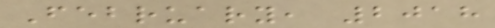February, 2018
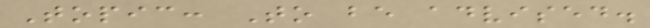Topic: To be advised.
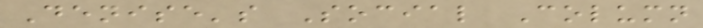Denise's Social Column
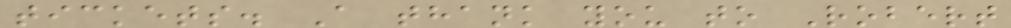tickets. A thank you to Robert
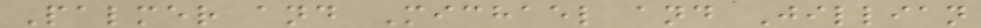Palmer and Michael and Jillian
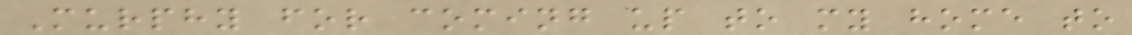Murphy for coming up to my home to
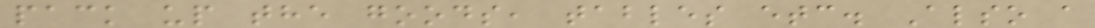pack up the goods, tables etc. Also a
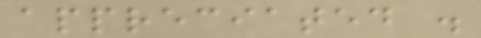appreciated .
